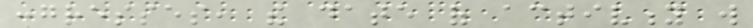congresses, the date of activity will
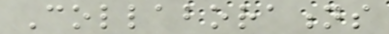Collaborations
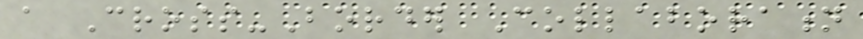a Cross-Border Collaboration
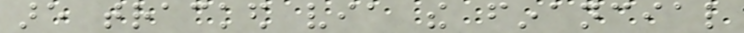are tracked via the financial
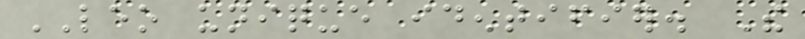LEO unique identifier. The
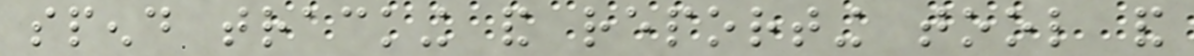spend tracking and reporting tool and
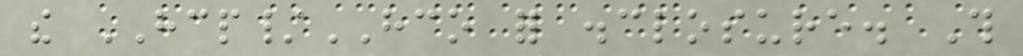the HCP/HCO for disclosure. This
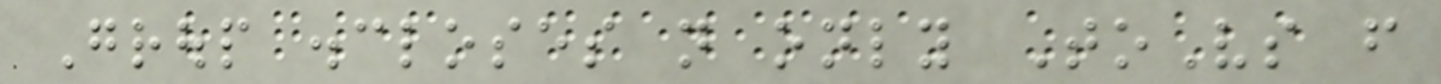Group discloses not only ToVs from
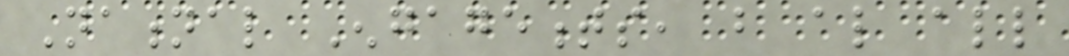National Engagements, but also all
